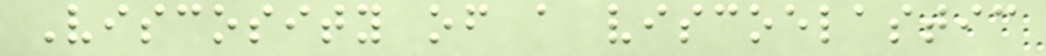Viscosity of a viscoelastic
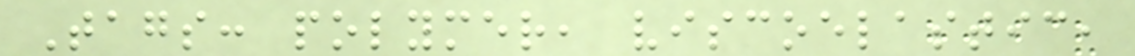Tags: polymer, viscoelastic,
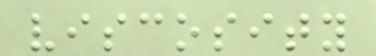viscosity
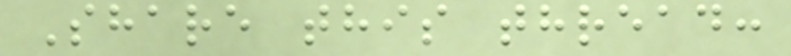Share this thread:
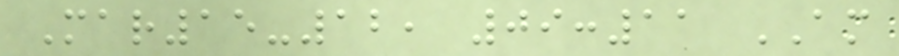Mar15-12, 09:11 AM
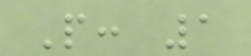P: 1
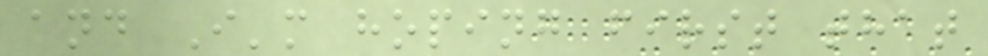and I'm hoping first that
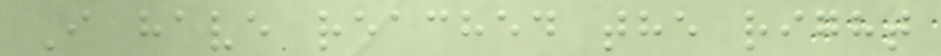I have reached the right
